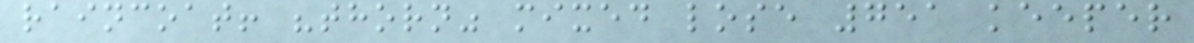raincoat! "thorn" mixed lose 751 keeper
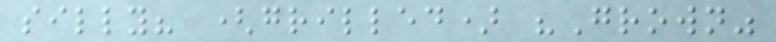silly? (grilled) "Grown"
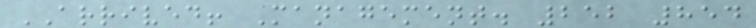ARRIVED! Management. 252 854
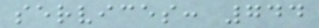services: 744
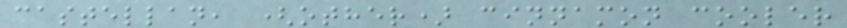castellan, (other) cinnamon cooler
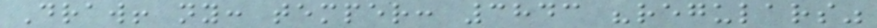Draw! ny: temper: 3843 "regulars"
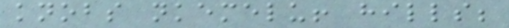knobs nkemelu! hills;
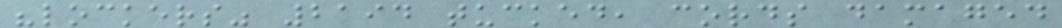"lockers" 2194 tucked, cords damaged
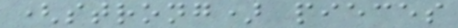(strong) pieces
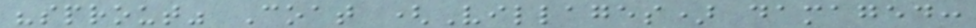"sprout" Coat (Villages) damaged:
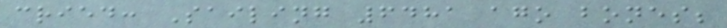cried: Sailing 6481 ago bones;
